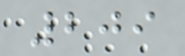209
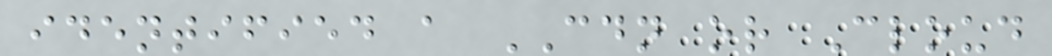identified a CDN or Cloud
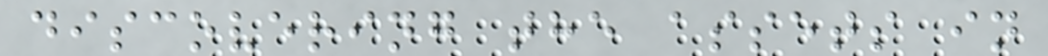discovering the assets in
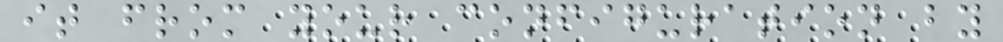it from your configuration by
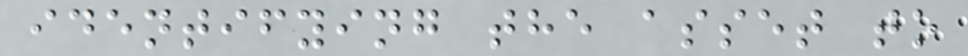identifying the asset to
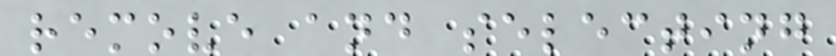remove and selecting
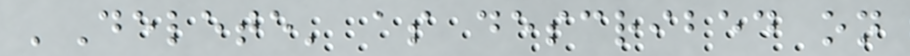'Delete' as described on
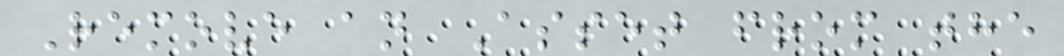Remove an Asset from the
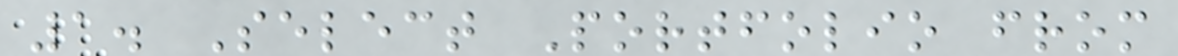1. Select Portfolio from
